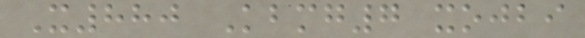X880 Kbmg7 xojbi
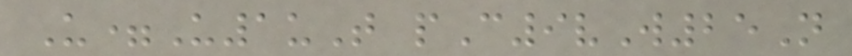U=U1uT pC9vW25N
